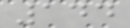144
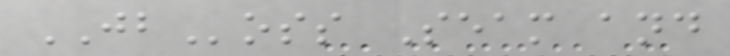JBoss Seam and
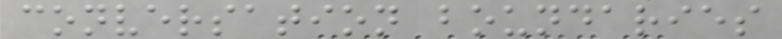conversation boundaries
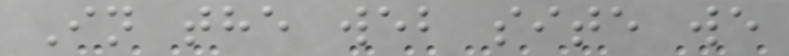In the web site we
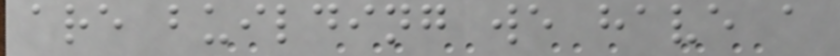are building we have a
